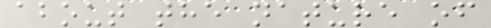about the nature of
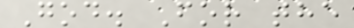God. For the
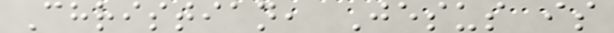Christian, Jesus is
